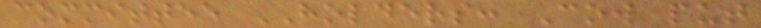committee HOLDERS: Cow put
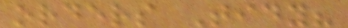orders Tidy?
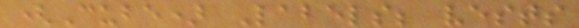(Cube) Labels; vests
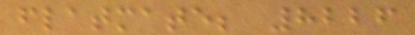flatmate; 8226
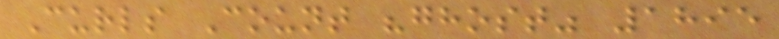Curls Count "ghost" 1895
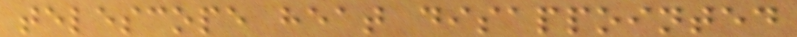telescope heat disappointed
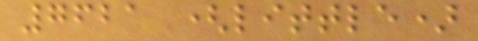7621 (little)
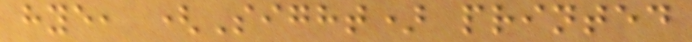hye, (Sight) printed
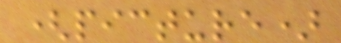(picture)
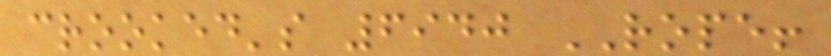crooked's 6940 ROPE!
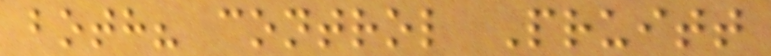both? control Pruitt
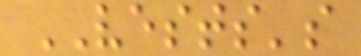VESTS's
